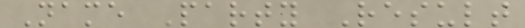Name Party Result
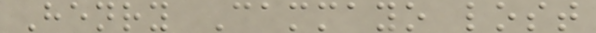Henry Cammayo lost
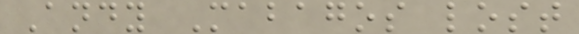Andy Mabagos lost
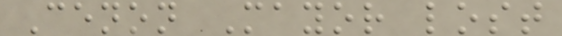Cenon Mayor lost
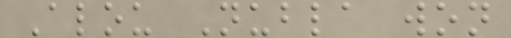Alou Nubla won
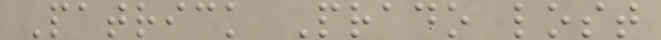Patrick Prado lost
